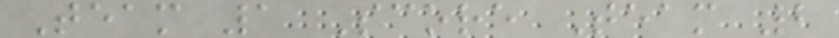Team 1 Score Team 2
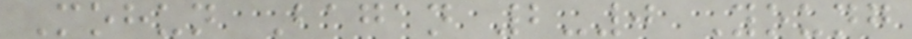Mohun Bagan 2-0 Young
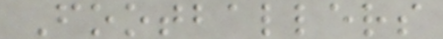Footballers
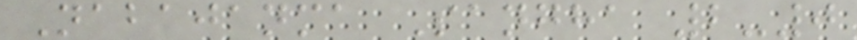Nabajanma Sangha 2-0
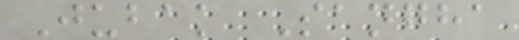Jubak Sangha
